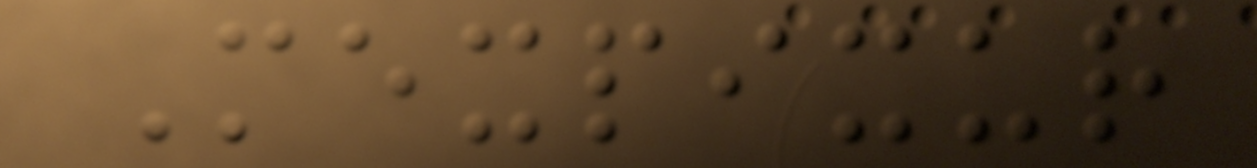Mexpixur
